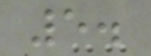5.
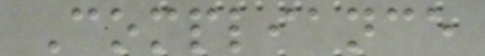Compliance
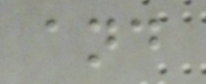and
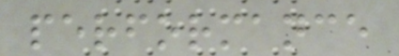performance
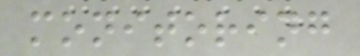monitoring
